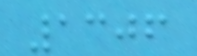1306
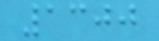1300
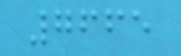7665
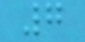7
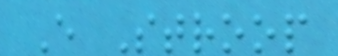E Stroop
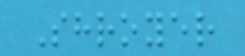Shroyer
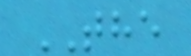THE
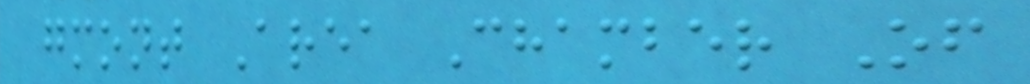gmont Area Chamber Of
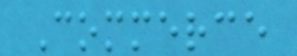Commerce
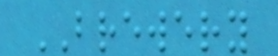BREWERY
